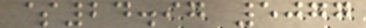$24.97 5077
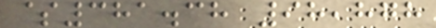$381.38 98,878
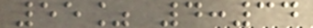55% 4:34
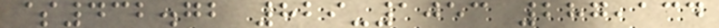$432.72 829-1053 287,134
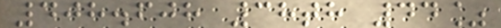408.608 38th 44%
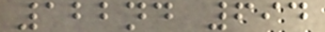122nd 694
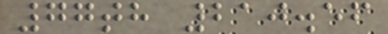77th 210.56
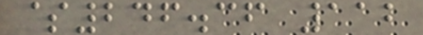$246.36 112
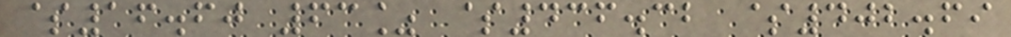$16.60 63% $436.32 $402.69
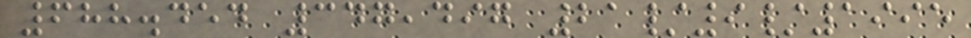688.454 347,497 21/9/1995
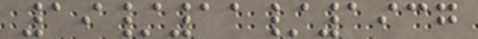19/11/1937
